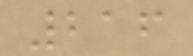216
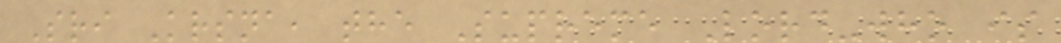Sri Krsna, the Supreme Lord-who is
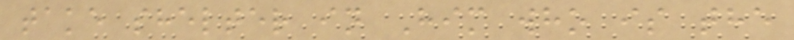take shelter in Him who is the
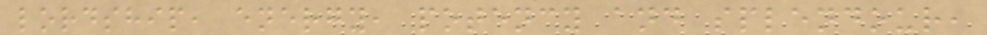lordship, energy, potency and splendour,
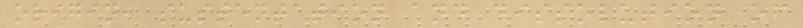origin, sustentation and dissolution of
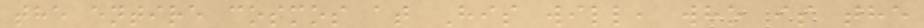the entire cosmos at His will, who is the
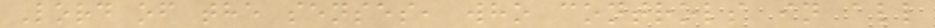Lord of the senses, who controls in all
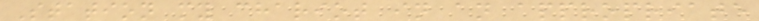Station my chariot in an appropriate
